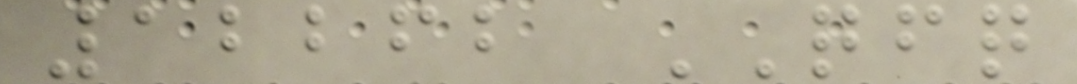12262 QFQ
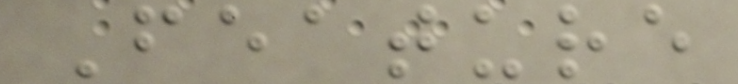Feature
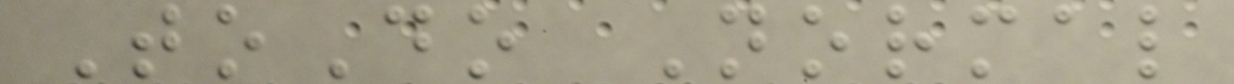ToDo Normal
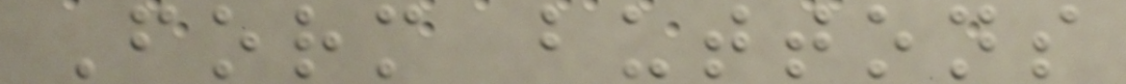Form buttons
